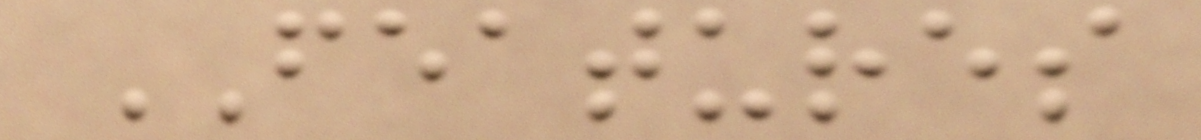FEATURES
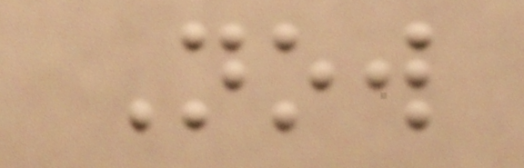Now
